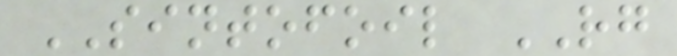SINTOFOIL RG
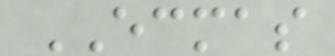ECMAS
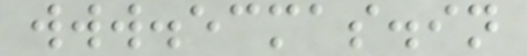www.ecmas.in
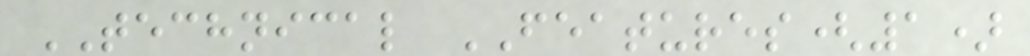TECHNICAL FEATURES(1)
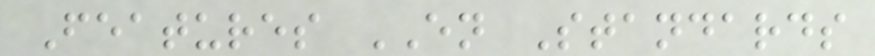Features EN Standards
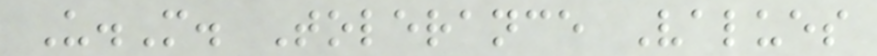U.M. Tolerance Values
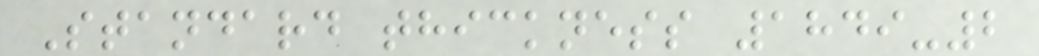Standard thickness 1849-2
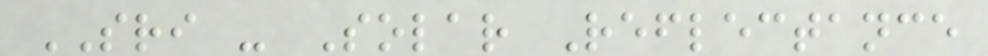SRI - Solar Reflectance
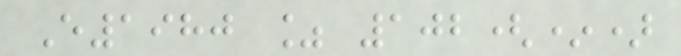E1980 % 102(*)
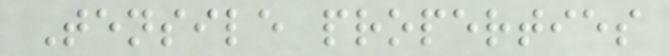Tensile properties
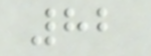82
